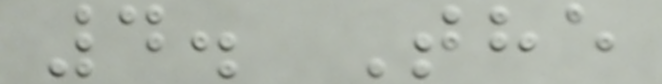4. The
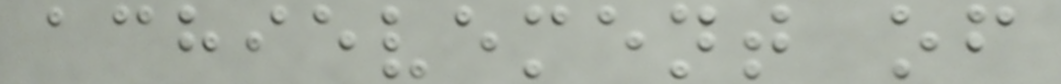achievement of
